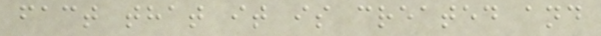fact that it is created and
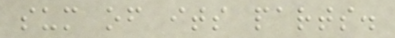sum of its parts.
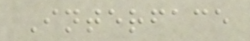Interface
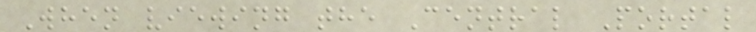When viewing the Central Portal
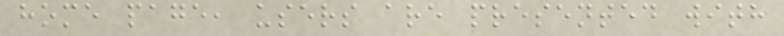home page, users are presented with
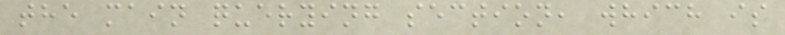the main querying section, which is
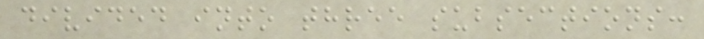divided into three subsections:
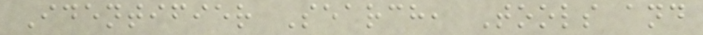Identifier Search, Tools and
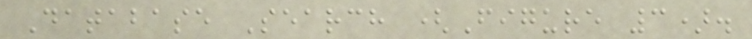Database Search (Figure 3).
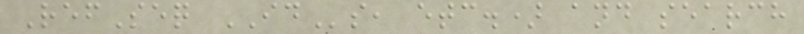RefSeq IDs, etc.) and search
